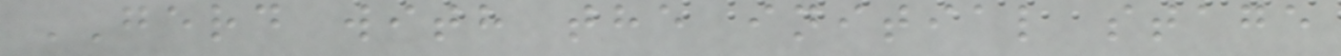GERD with the initial stage
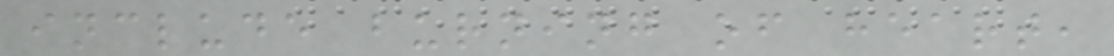include burning of heart,
